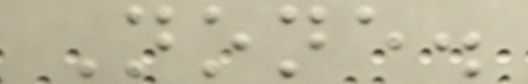None.
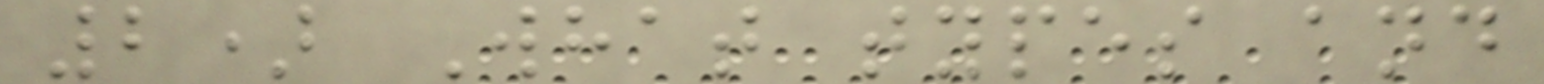2) What types and
